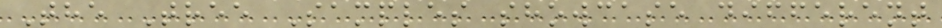The Tree Samples showcase different
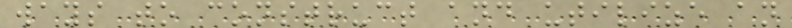ways to construct and utilize an
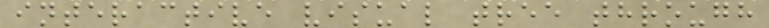interactive visual tree through
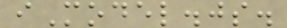iModel.js.
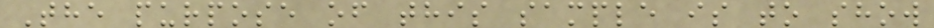The purpose of this sample is to show
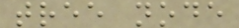tree node
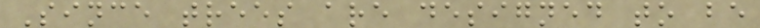Since trees are designed to be
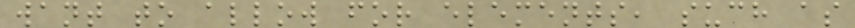want to allow for elements, such as
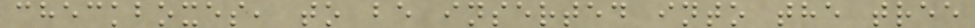checkboxes, to be inserted into the tree
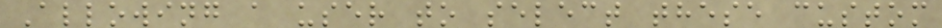Allowing a user to select these custom
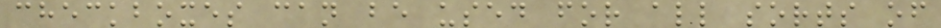checkboxes can be used for all sorts of
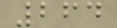264
